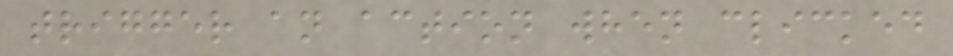trigger an action when clicked
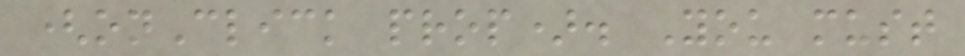(onClick prop). You must
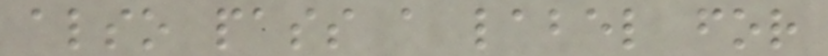also pass a label for
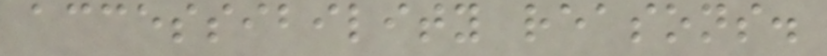accessibility reasons.
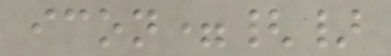icon={}
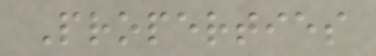Properties
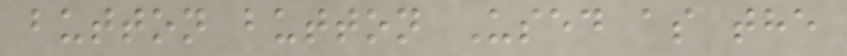button button Used as the
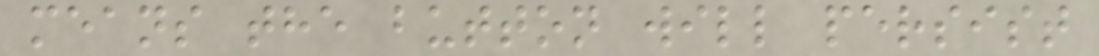means the button will persist
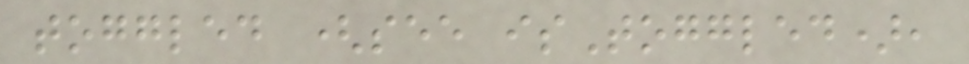toggled (see isToggled),
